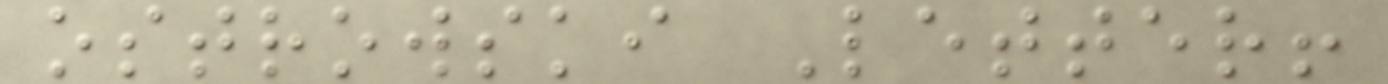ostrowski Letter!
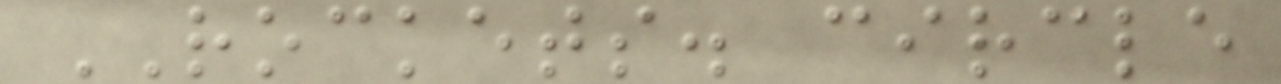ROCKETS. circle
